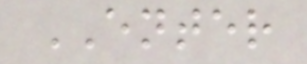ENTER
